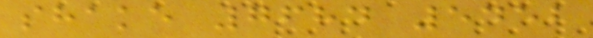shake 7684 5452
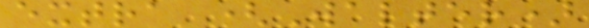extra (Walter)
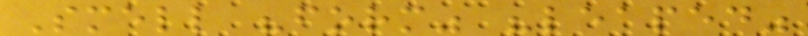Smell "form" "leaped"
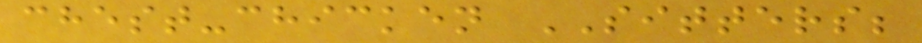chest-chicken SITTERS;
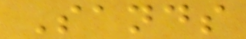Sands
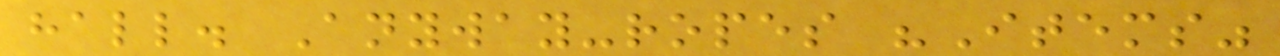hall. Anyway-ropes "Items"
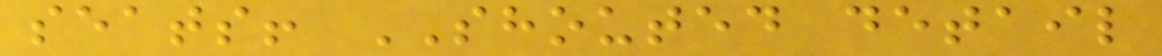seats! SHOUTED detail
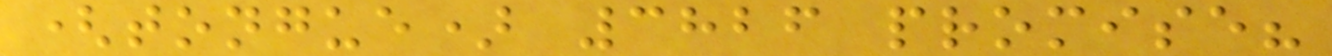(tongue) 3826 promise?
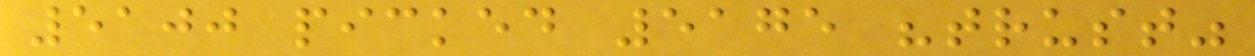5100 picked 5175 "trust"
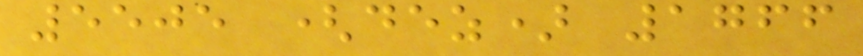5505 (dez) 1766
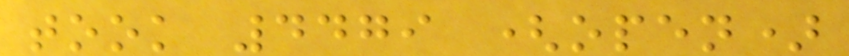took 4479 (open)
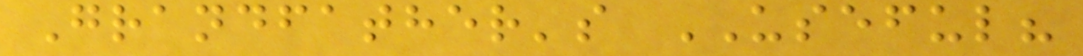Grandfather's USEFUL?
